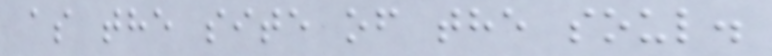as the site of the soul.
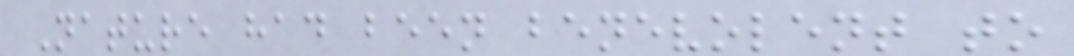Nature had been benevolent to
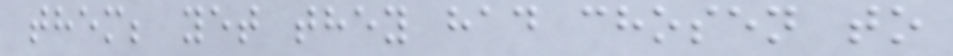them; yet they had chosen to
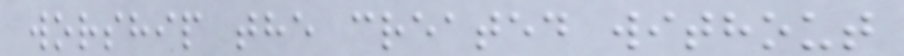worship the created without
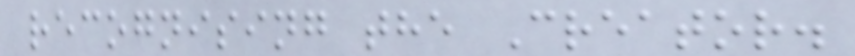recognising the Creator.
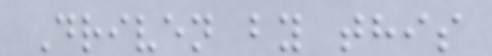Driven by this
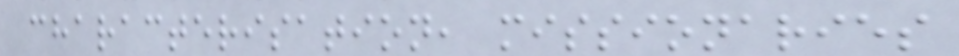characterisation, missionaries
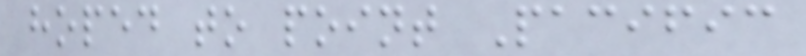hoped to point Pacific
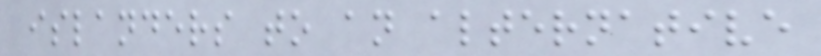islanders to an alternative
